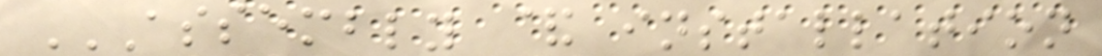ASSEMBLY & INSTALLATION
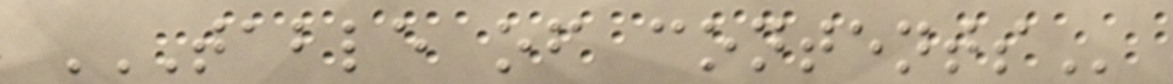TABLE OF CONTENTS
